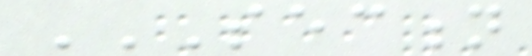SECTION
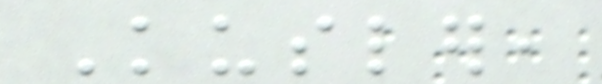Kusler,
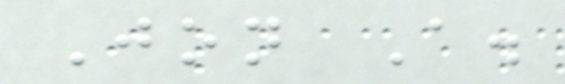Jon A.
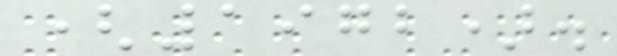(1972).
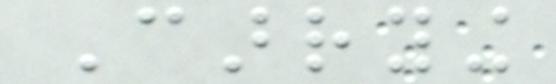Carrying
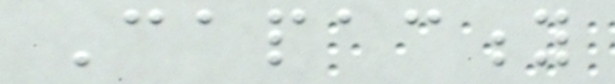Capacity
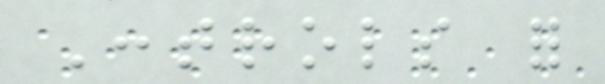Controls for
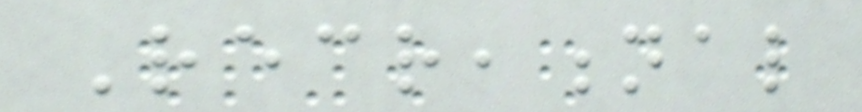Recreational
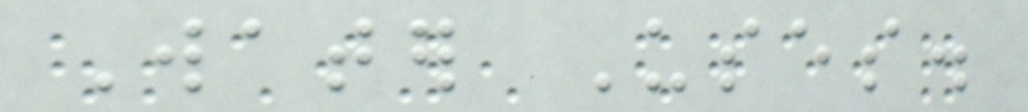Water Uses.
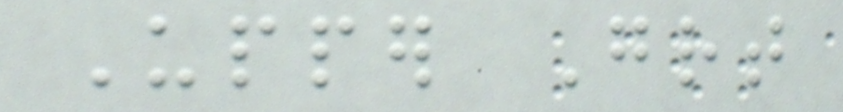Upper Great
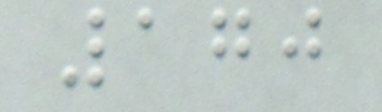170
